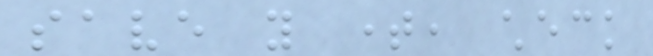save you time, check
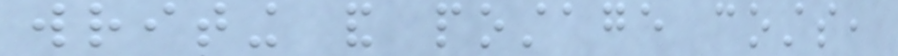writing and postage costs,
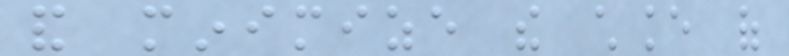and minimize the chance of
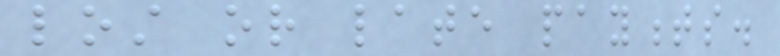lost or late payments.
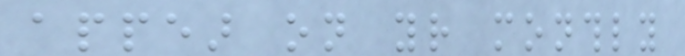appear on your monthly
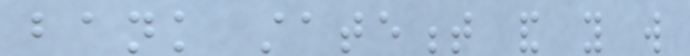bank statement and you will
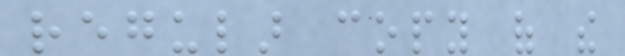regular copy of the
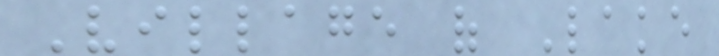Village of Lake
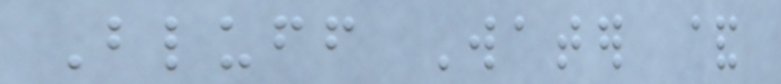Bluff Water &
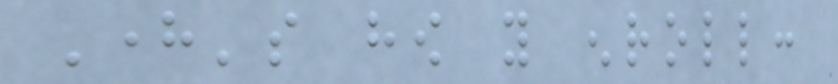Here's how you enroll:
